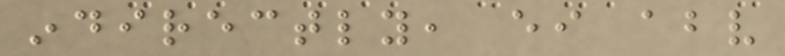indirectly, either above
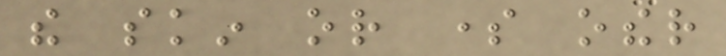the skin or some other
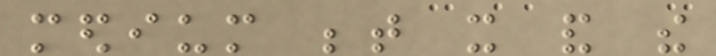medium between it and the
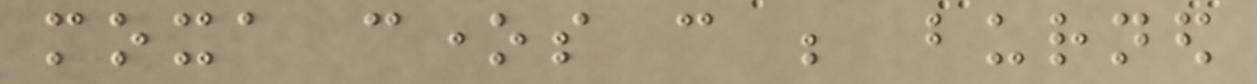moxa cones can be burned
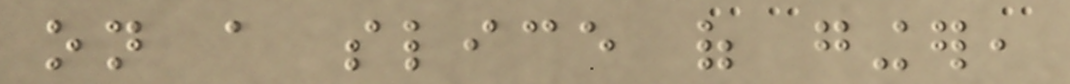on a slice of ginger,
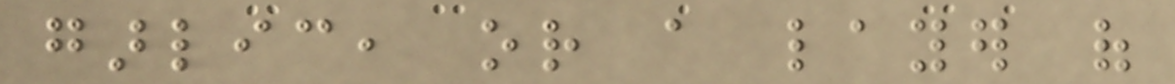garlic, or a layer of
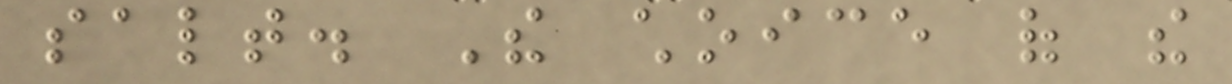salt. The choice of the
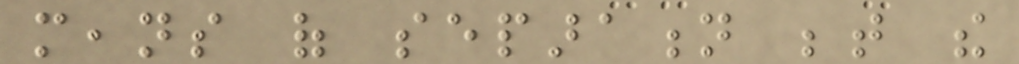means of separation between the
